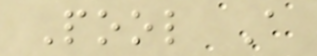Pool A
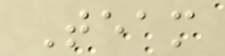Team
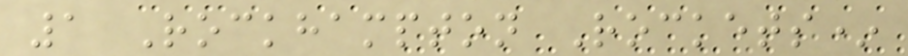1 Rockhampton Rockets*
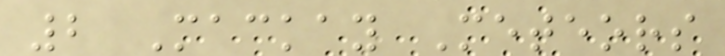2 Mackay Meteors
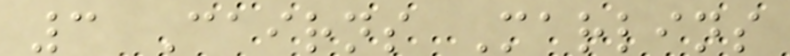3 Cairns Marlins
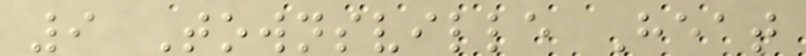9 Townsville Heat
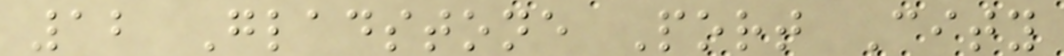12 Gladstone Port City
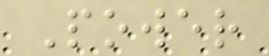Power
